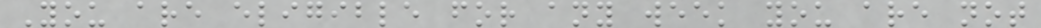You are eligible for any week you are not
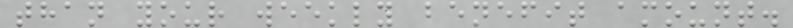than your weekly benefit amount.
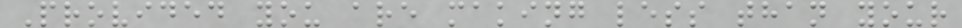Provided you are making less than your
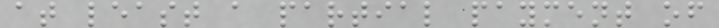at least a partial payment of
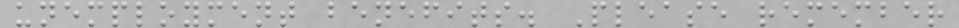unemployment benefits. Please remember
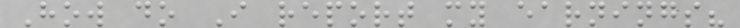How do I report my earnings?
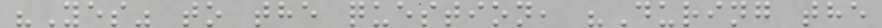"Yes" to the question, "During the
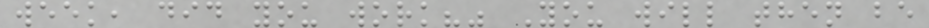week, did you work?" You will then be
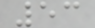53
